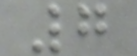7
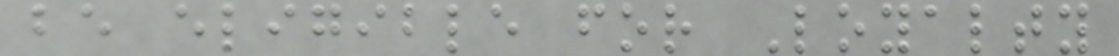be eligible for Loyalty
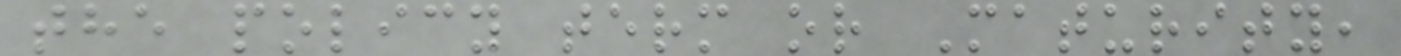the policy term or Maturity,
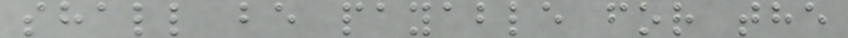shall be payable for the
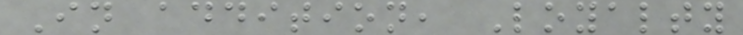In addition, Loyalty
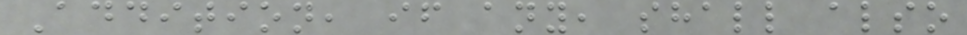Addition, if any, shall also
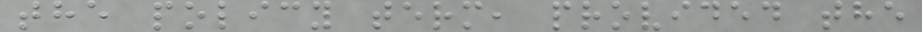the policy term, provided the
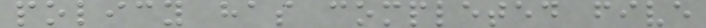policy has completed five
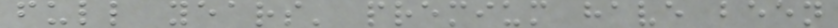full years' premium have been
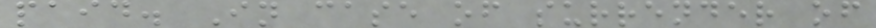paid. In case of surrender of
